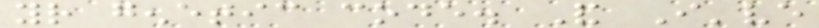your genetic code. And I've
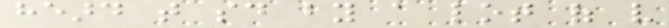heard that said by a lot of very
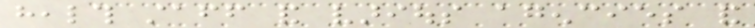health staff and various agencies and
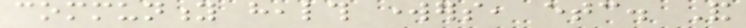community health workers, etc. And
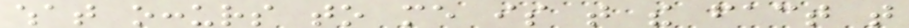what occurs to me is that the fact that
